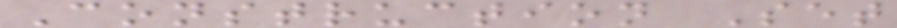Construction Set
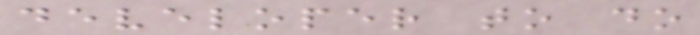developer to do
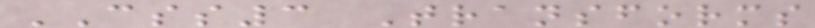CSS3 Transforms
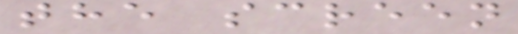the screen
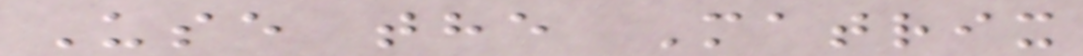Use the Matrix
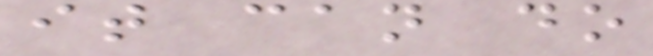it can do
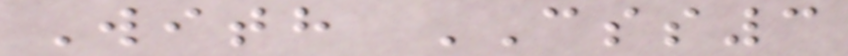With CSS3
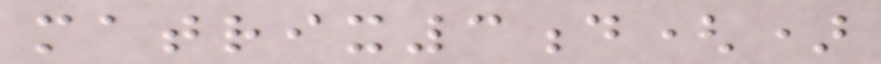matrix3d()
